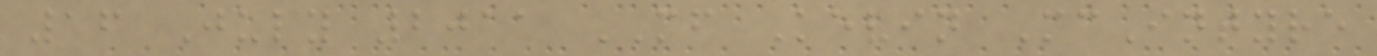16 July 2011 MF Kevin McIntyre
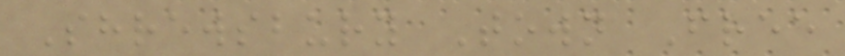Shrewsbury Town Free
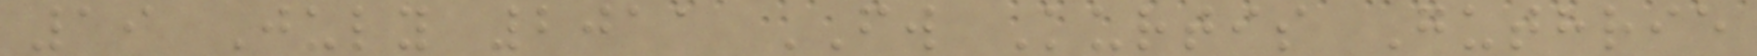19 July 2011 FW Kurtis Guthrie
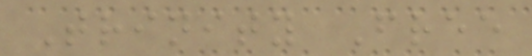Trinity Free
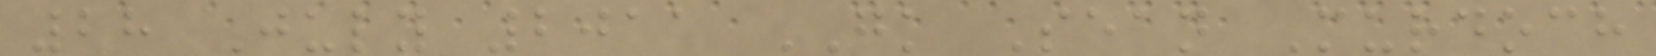28 July 2011 GK Sean Murdoch
